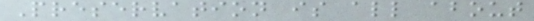Preservation is all about
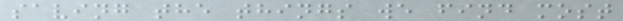saving the things we find most
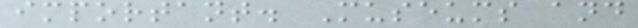important. Museums and
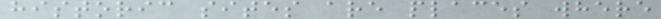historic sites are places where
